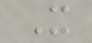It
